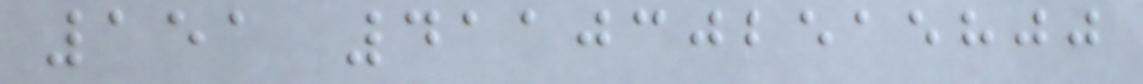151 4110302515800
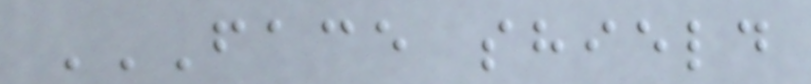FACE SHIELD
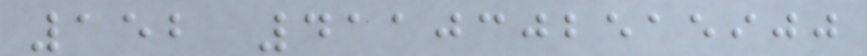152 4110302515900
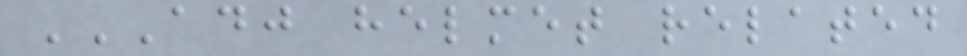ADJ HELMET RELATED
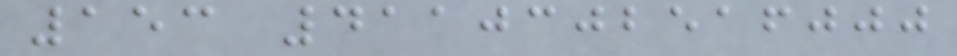153 4110302516000
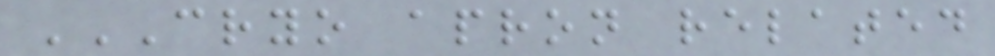CRYO APRON RELATED
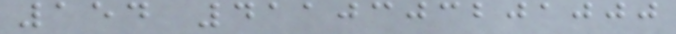154 4110303201000
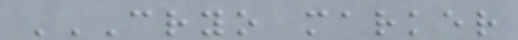CRYO MARKER
